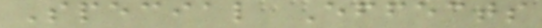Special Effects
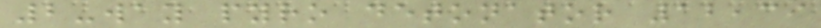2-way pyro detonator 12,39
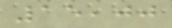15,00
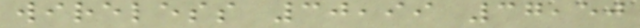wireless 30,99 37,50
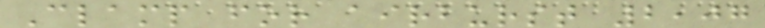Clamp for airburst 2,07
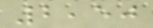2,50
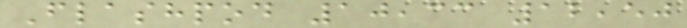Flashpod 10,33 12,50
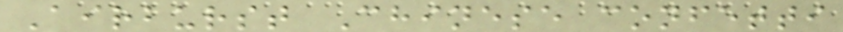Airburst Chinese confetti
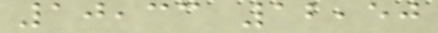10,33 12,50
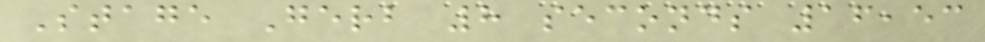Stage Gerb 8 seconds 16,53
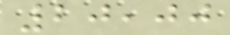20,00
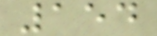154
